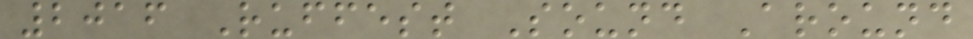2016 Ruffest Sound Around
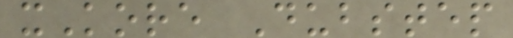xKore Dubstep
